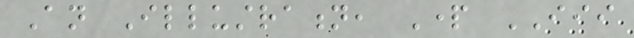An Illustration, Part III
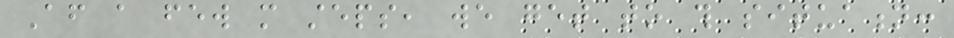After a few more steps, we get to this situation:
